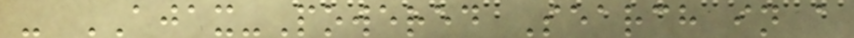- AJAX-Powered Search in a
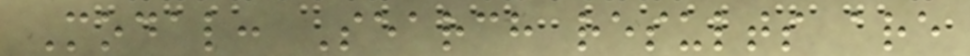Modal: Search results are
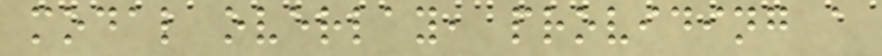modal overlay, providing a
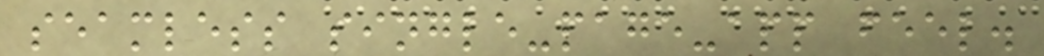seamless single-page-app feel.
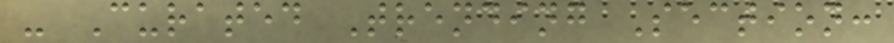- Curated Trending Section:
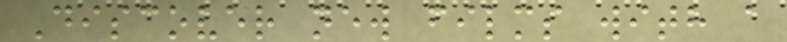Discover new films with a
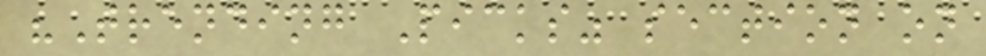"Trending Picks" section on
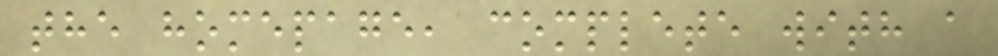the homepage, complete with a
